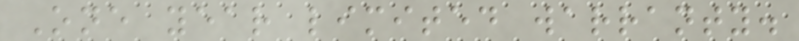One year limited warranty.
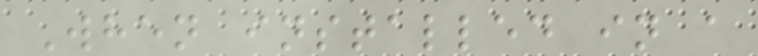When installed in a
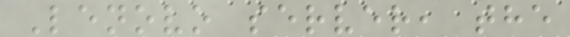Lenovo server, the
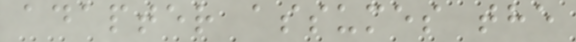adapter assumes the
